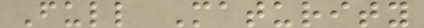Full Maturity
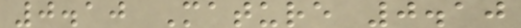0.10 Mature 0.10
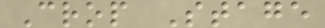Crop Stage
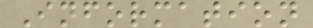Information
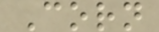Corn
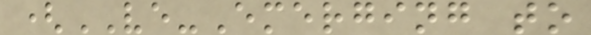(VE-Emerging to
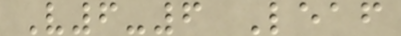V6-6 Leaf
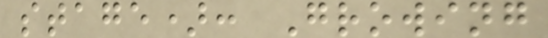stage): Growing
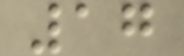17
